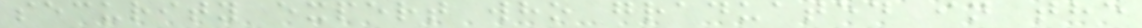security expert who graduated in the
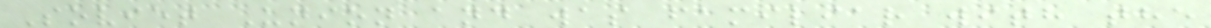Soviet Union and was familiar with the
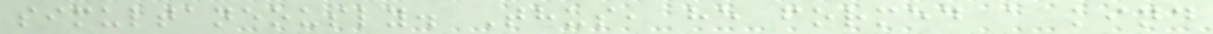simultaneously. Thus, he formed a kind
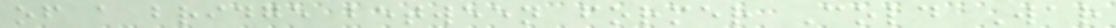of a bridge between former Cold War
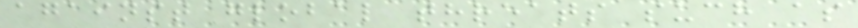against global threats such as
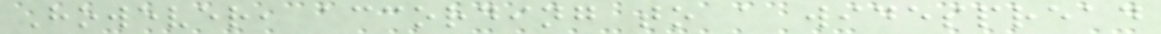However, according to a widespread
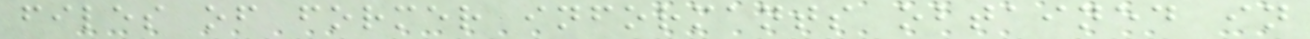files of former informants obtained in
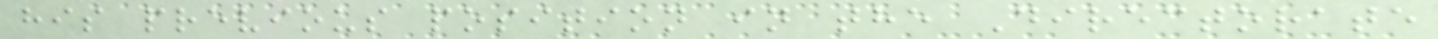his previous position in the Directorate
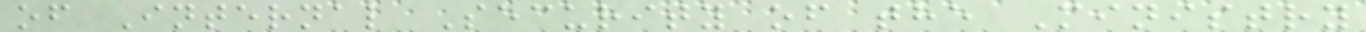of Internal Security of the Ministry
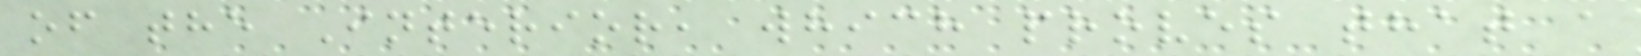of the Interior, which proves that a
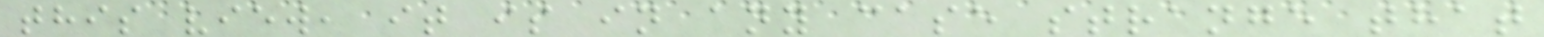this view, it is in any case strange that
